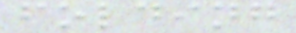folding
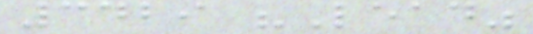3429 "Lead"
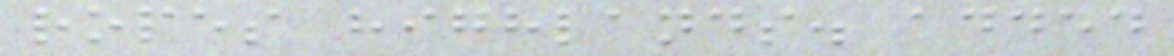ropes highlands. added
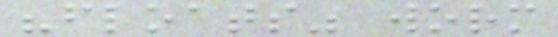"floats" worm
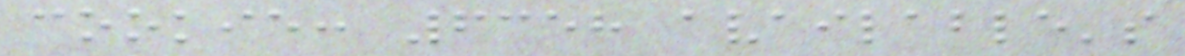cookie: 6358 available's
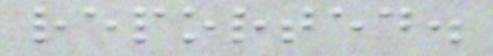reported.
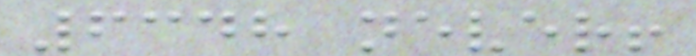6348 never!
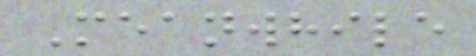Meanwhile
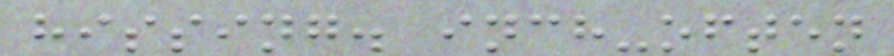hissing. inch-often
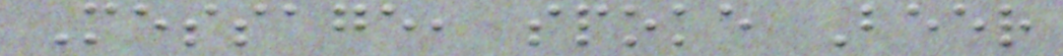Message, spoke Beer
